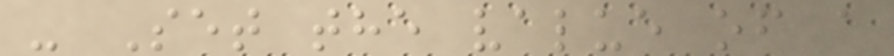- Set the value of a
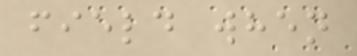field when
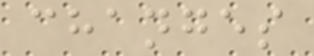changes
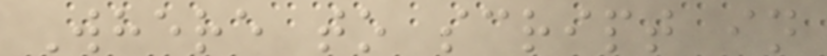Where to script in
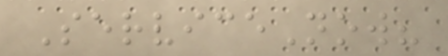ServiceNow?
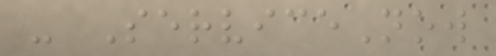- ServiceNow
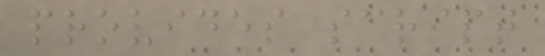provides script
